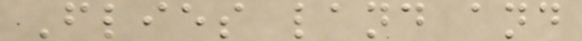Flies land and
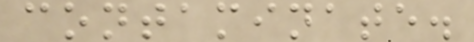contaminate.
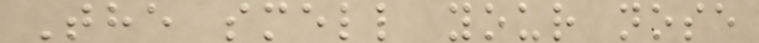The smell your nose
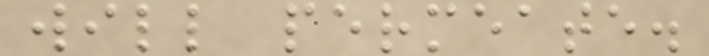will permeate.
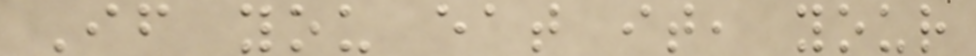If you eat it, your
